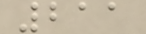211
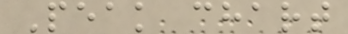Peak chart
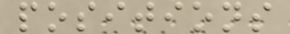positions
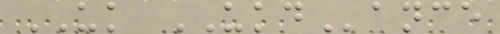UK UKDance
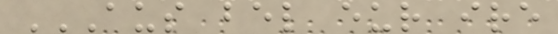AUS BEL EUR IRE
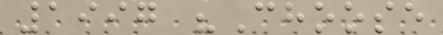1997 "Choose
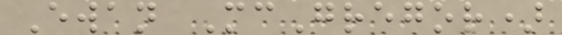Ewan McGregor)
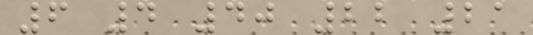6 4 40 22 21
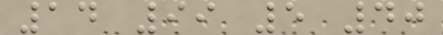14 99 5 40
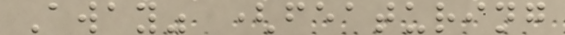Away" (featuring
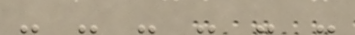- - - - - -
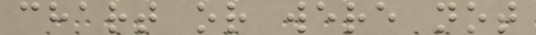chart or were not
